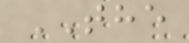THE
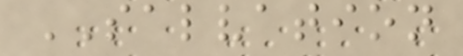SALVATION
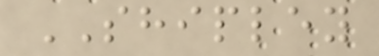SHIPLEY
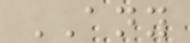ANY
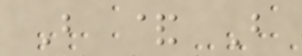B & B
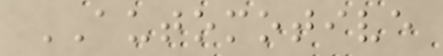AUTOMOTIVE
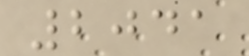2041
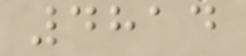4814
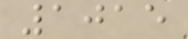1015
